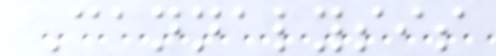Cannalysis
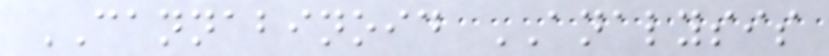CANNABINOID ANALYSIS
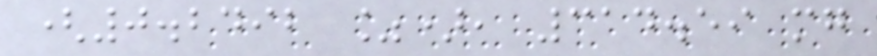(0.2492 %), 314.59 mg
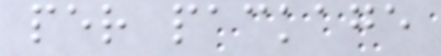per package
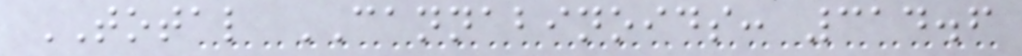TOTAL CANNABINOIDS: 314.6
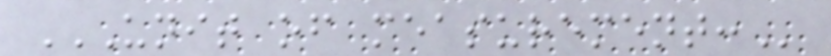UNIT OF MEASUREMENT:
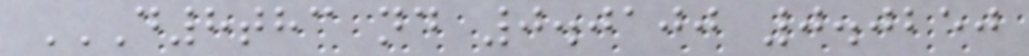D8THC ND 0.0100 0.0250
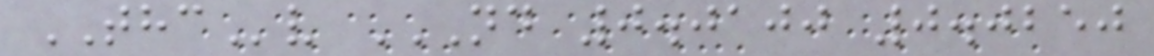THCv ND 0.0100 0.0250
